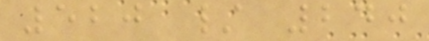520 / 240
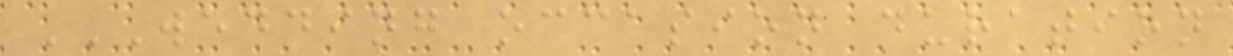WEDDING OCCASION DURATION
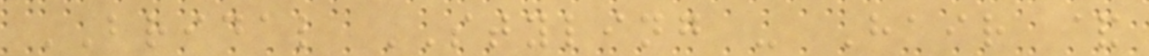BRIDAL STYLING - Hair &
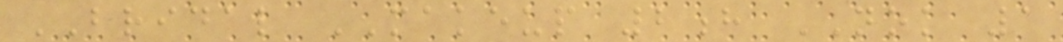BRIDAL MAKEUP 2h NOK 1
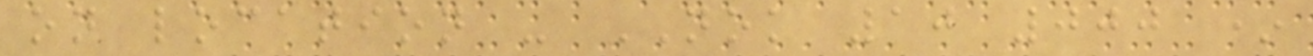on location - NOK 10 000 *
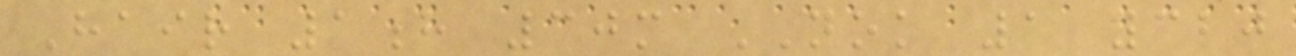Hair 1h 30m NOK 1 320
